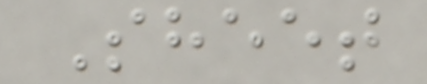Sheet
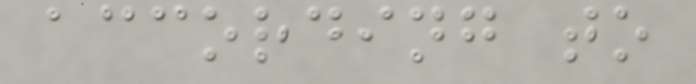according to
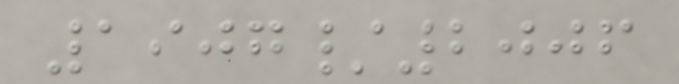1907/2006
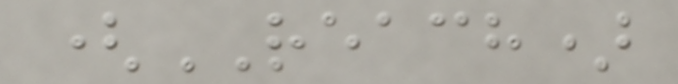(REACH)
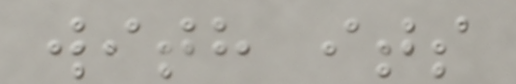with its
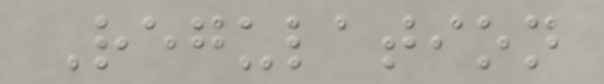Regulation
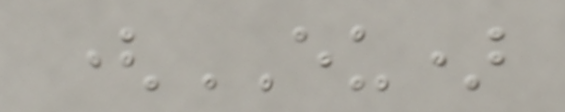(EU)
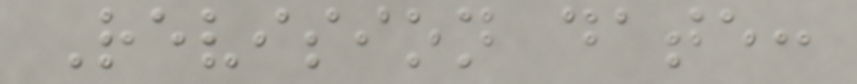Revision date:
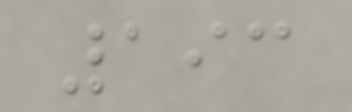193
